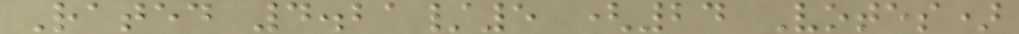Rated 4.21/5 (24 Votes)
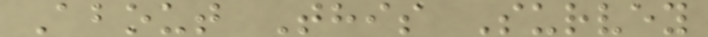About This Survey
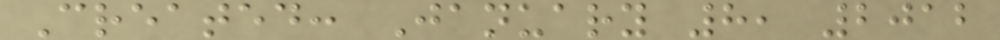Created: January 8, 2012
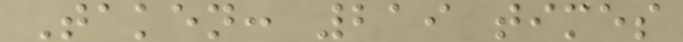Taken: 219 times
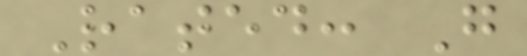Rated: G
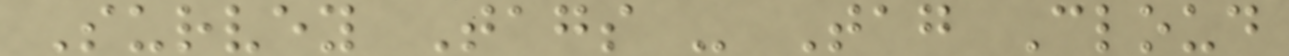Survey Tags - Tag Cloud
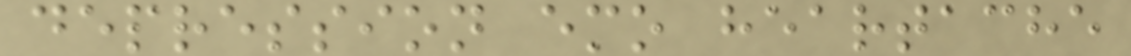depression emo heartache
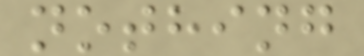nothing
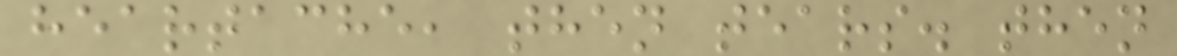heartache, then tears. then
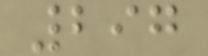297
